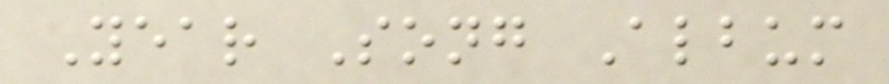Year Song Album
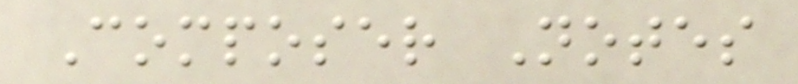Composer Notes
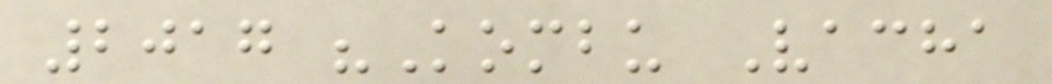2017 "Kombu Vacha
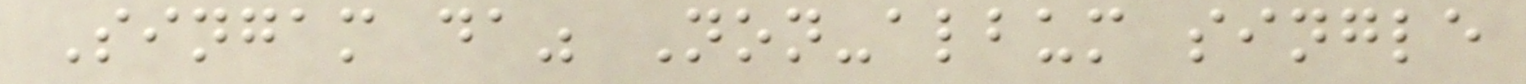Singam da" Non-album single
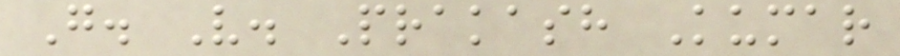G. V. Prakash Kumar
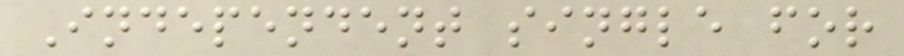Independent single for
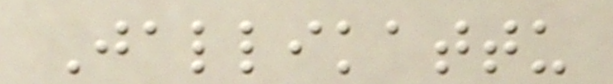Jallikattu
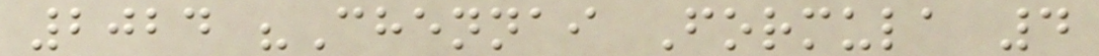2024 "Chennai Formula 4
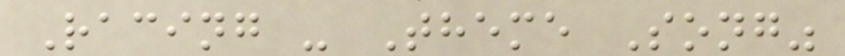Racing - Theme Song"
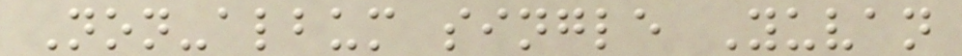Non-album single Yuvan
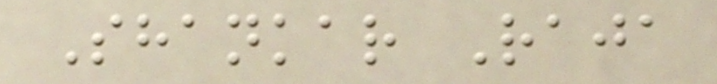Shankar Raja
